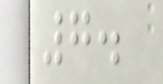7.
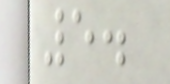5.
